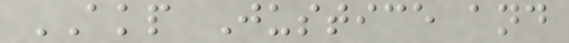AKP Justice and
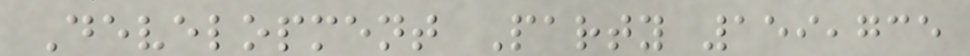Development Party 159,735
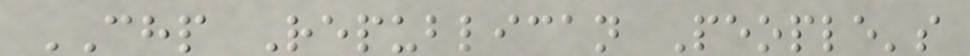CHP Republican People's
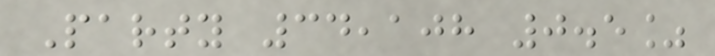Party 34,108 0.5%
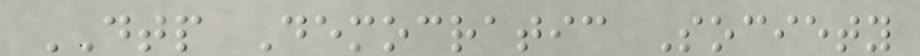DTP Democratic Society
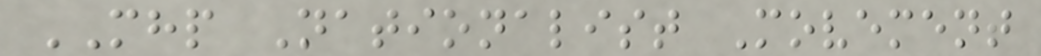MHP Nationalist Movement
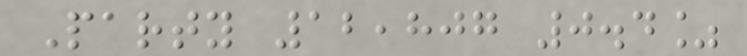Party 12,807 0.4%
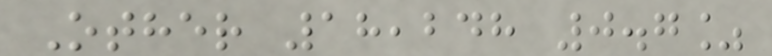Other 18,248 0.7%
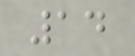14
